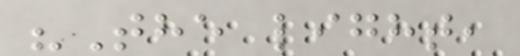"The light,
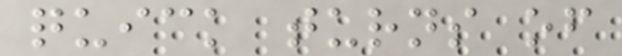quick turns of
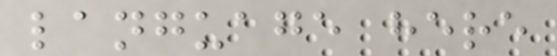language here
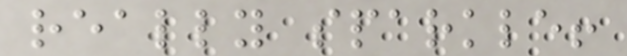really sparkle!
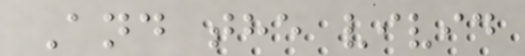And the vivid
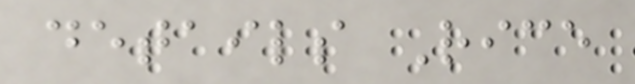details Rice
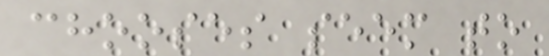chooses seem to
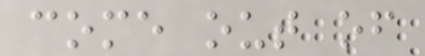come out of
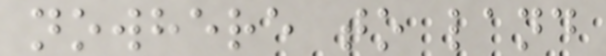nowhere to land
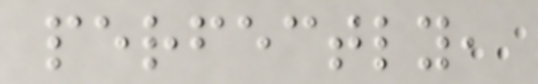perfectly,
